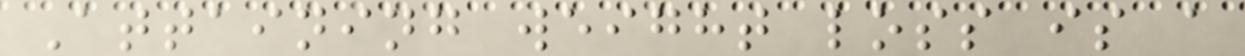Attaining weight loss is a
